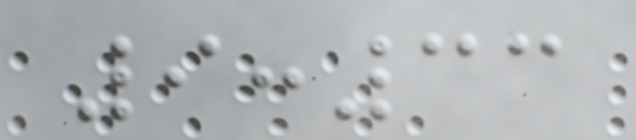9:33
